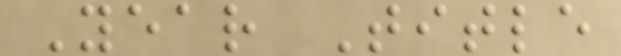Year Title
